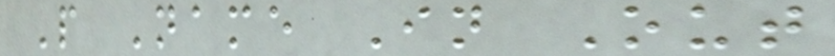P Name In Out
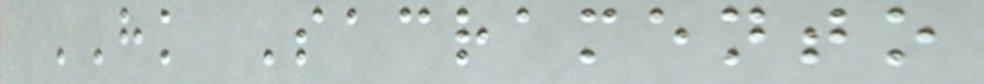HK Sacramento
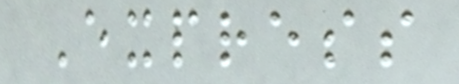Express
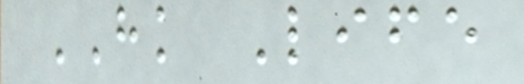HK Life
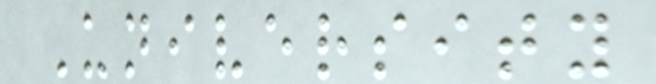University
